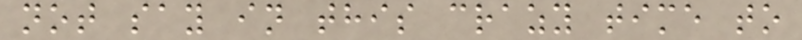not say in this crazy time to
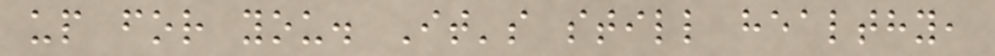up for you. It's still healthy,
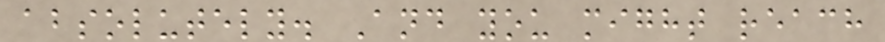absolutely. And you might reach
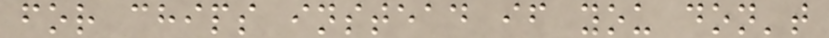for chips instead if you don't
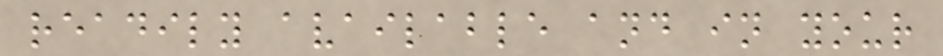readily available and in your
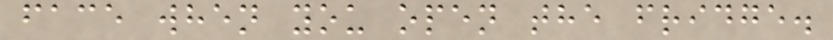face when you open the fridge.
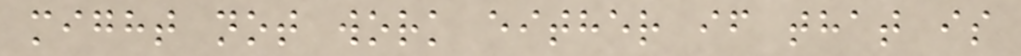might not work either if that is
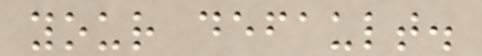your default.
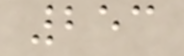253
